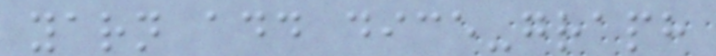yarn add dice-graph
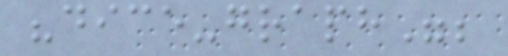"dice-graph";
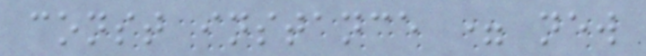const instance = new
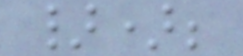});
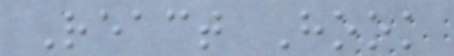React Hook
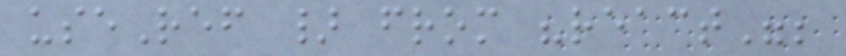useRef } from "react";
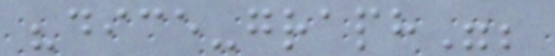"dice-graph";
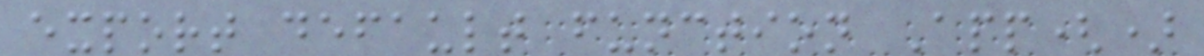export default function App()
